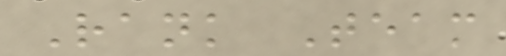Rank Team
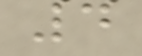4
